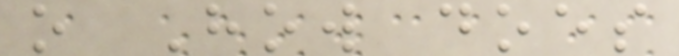o How does
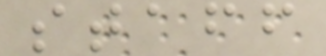staff
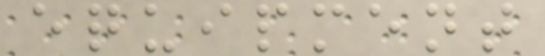equipment
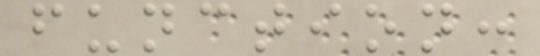function:
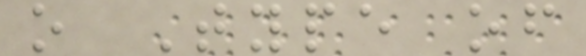o Type of
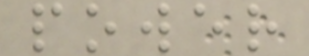power
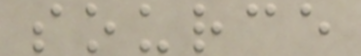source
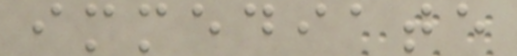immediate
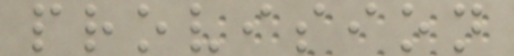provision
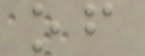of
